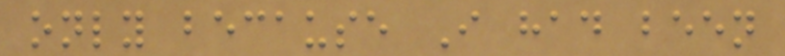only because I had been
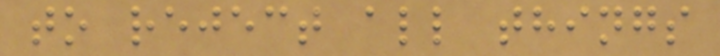to reject all things
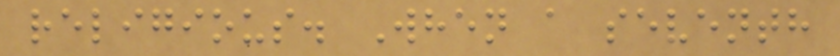religious. When a seventh
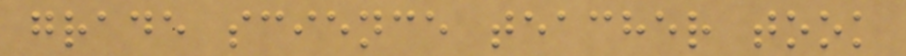grade science teacher took
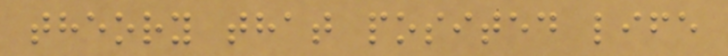theory that posited life
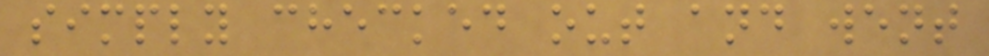simply checked out and went
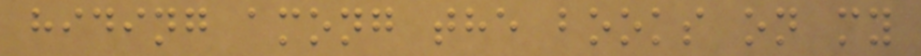hiding among the books on my
